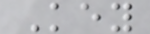Key
